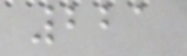221
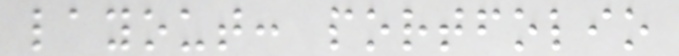layout: portfolio
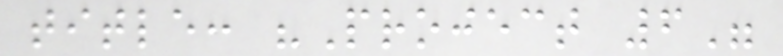title: "Project 6"
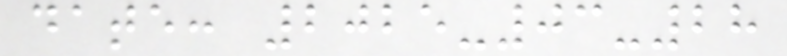date: 2025-03-28
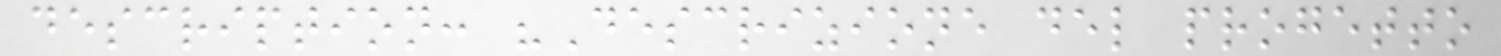description: "Descrizione del progetto
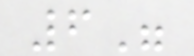6"
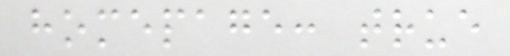homepage: true
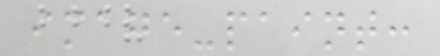image-paint:
